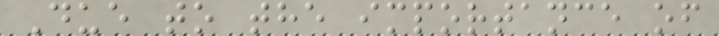Due to the importance of
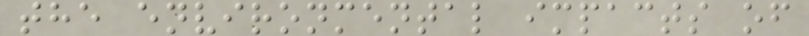the environmental impacts of
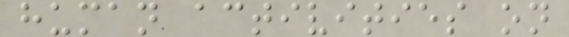human activities on
